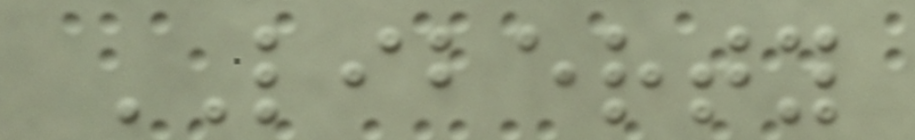LIBERTY
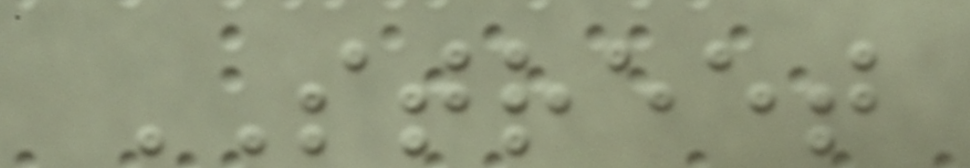STREET
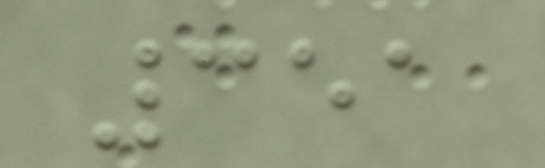351
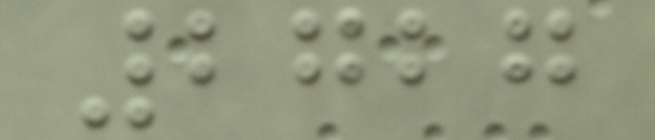2727
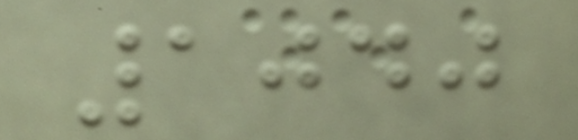1040
